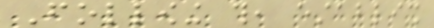Following this, establish
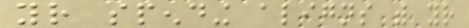your spending aligns with your
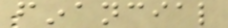financial
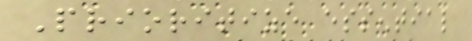Prioritize essential
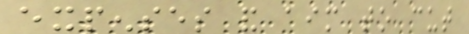expenses and aim to cut
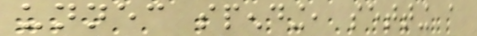unnecessary spending, setting a
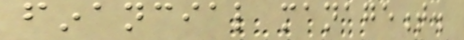financial management.
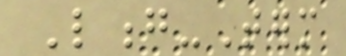Long-Term
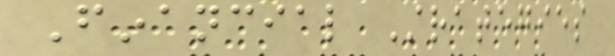Financial Strategies
